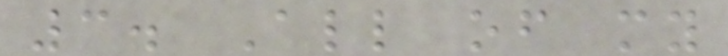3. All of my
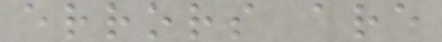errors are
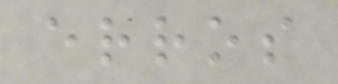erros
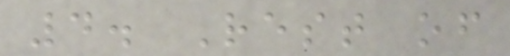4. Rest of
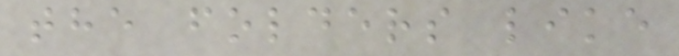the folders like
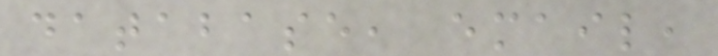database, email,
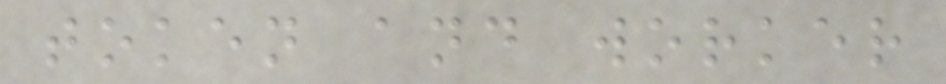token and worker
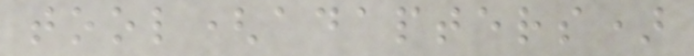tool(adapters)
